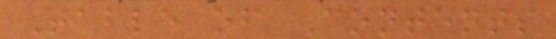Table of Contents
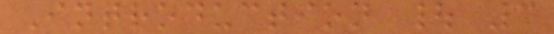Introduction | 3
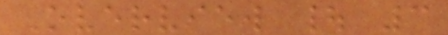Overview | 3
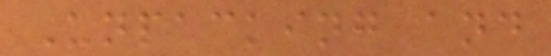Unpacking and
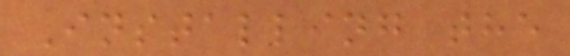Installing the
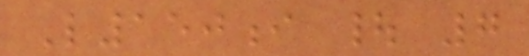L150i | 7
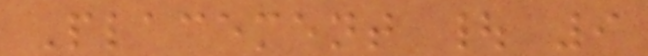Placement | 9
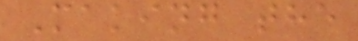Making the
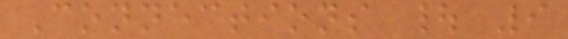Connections | 9
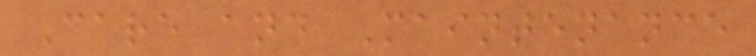Care and Maintenance
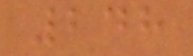248
